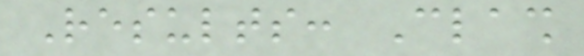Results: Clash
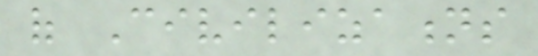of Civilizations
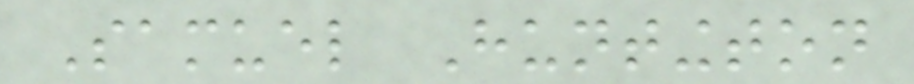Samuel Huntington
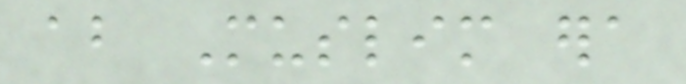about Muslim era
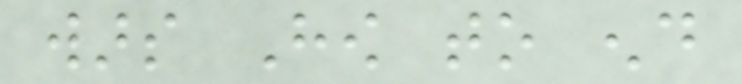wars How to end
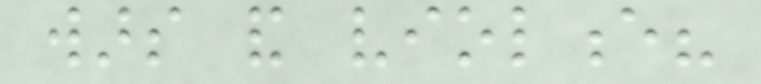wars and violence?
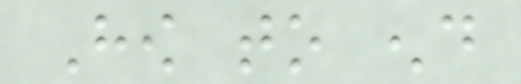How to end
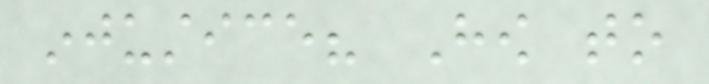injustice? How to
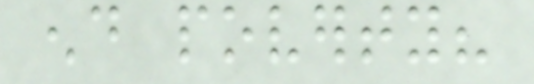end poverty?
